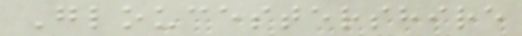Gloucestershire
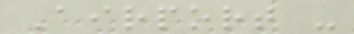Airport -
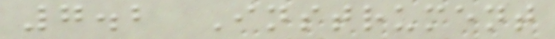7.2 Instrument
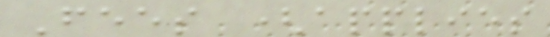Fees (applies
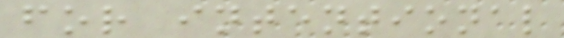for intentional
